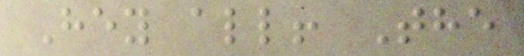Hey all! The
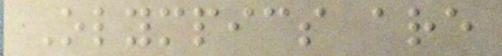Olympics are
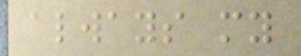always my
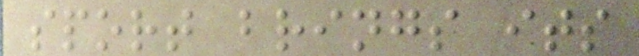sport brings its
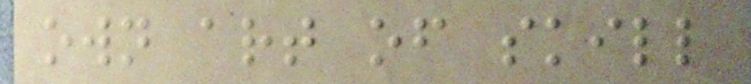own art of skill
